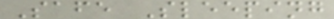Safe Sleeping
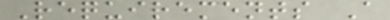Requirements A
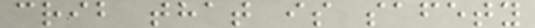crib that is safety
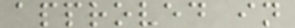approved in
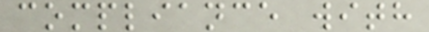compliance with
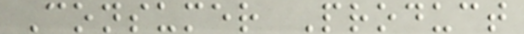Consumer Product
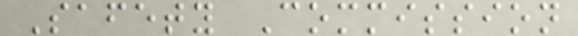Safety Commission
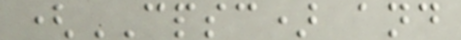(CPSC) and
